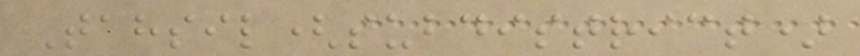Tahsil(subdistrict)
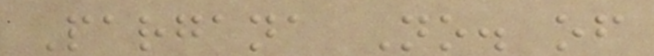Pargana No. of
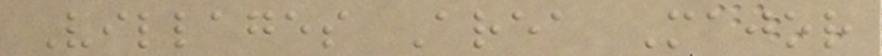Villages Area Major
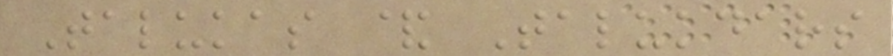Talukas & Talukdars
